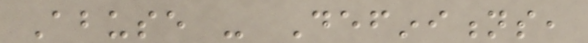Abuse - Definitions,
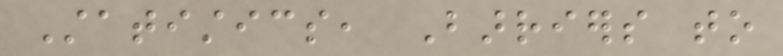Statistics, Barriers to
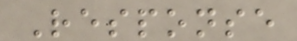Response
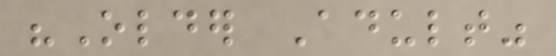"Older Adult"
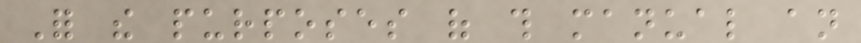For the purposes of this manual an
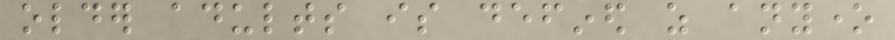older adults is defined as anyone
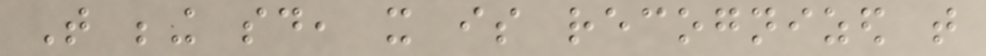That being said, it is recognized that
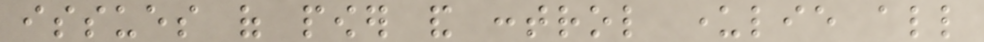issues of power and control underlie all
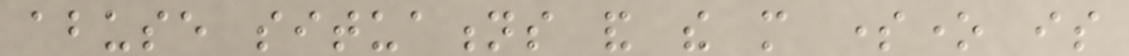abuse situations and the more someone is
